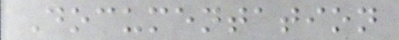Documentation
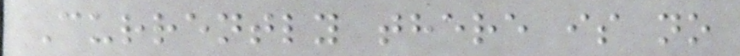Currently there is no
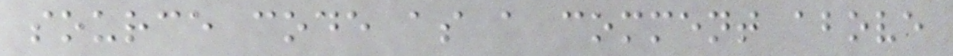source code as a comment above
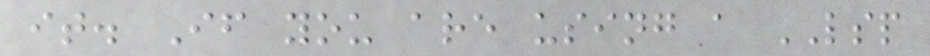it. If you are using a LSP
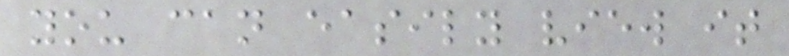you can easily view it
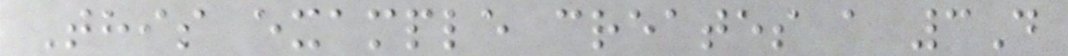This example creates a 3D
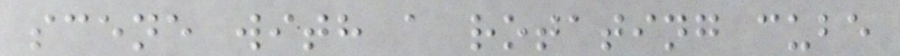scene with a rotating cube
